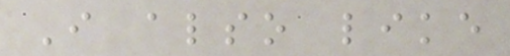I also like
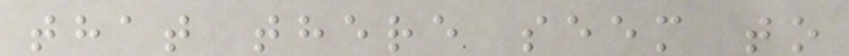that there seem to
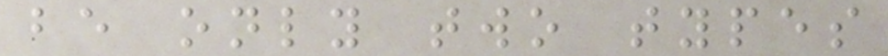be only two types
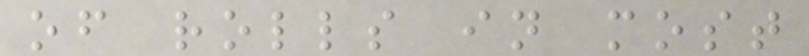of rolls in most
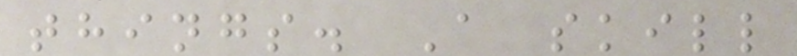things. A skill
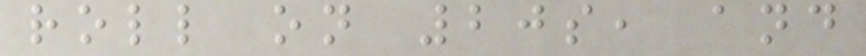roll on 20s, and
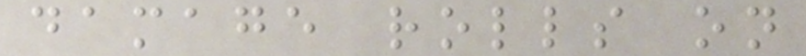damage rolls on
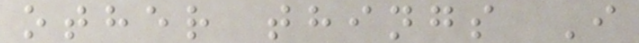other things I
